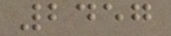2457
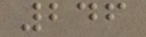246
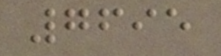7695
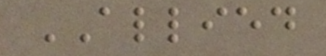ALLIED
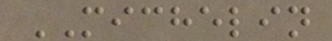MICHELIN
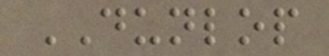DUNLOP
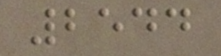2544
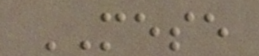MESE
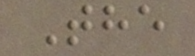The
